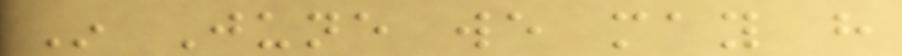In June we may have
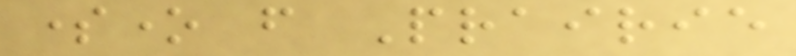someone from Prairie
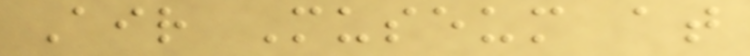Air Museum at
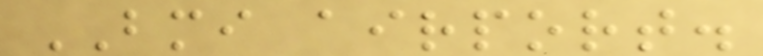BMI airport.
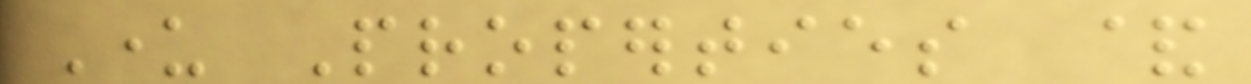Under Properties &
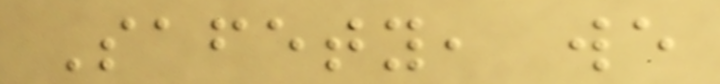Safety, we
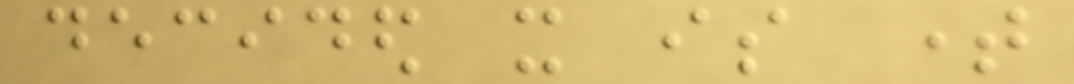decided it is time
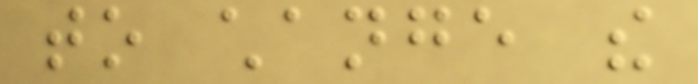to change the
